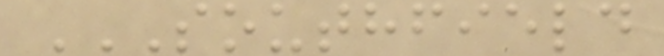SOUTHFIELD
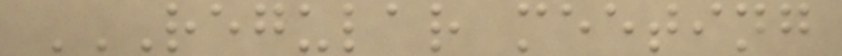REGULAR MEETING
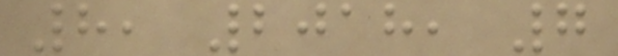8, 2018, 7
